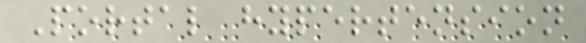Portal hypertension
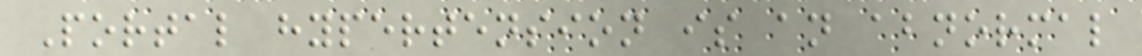Portal hypertension is an abnormal
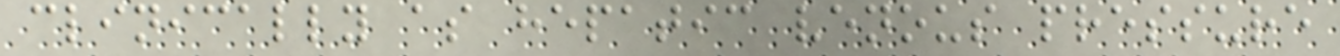clinically as hepatic venous pressure
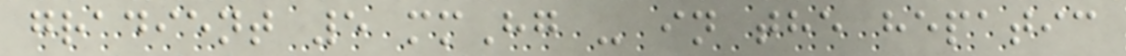gradient 5 mmHg - in the hepatic
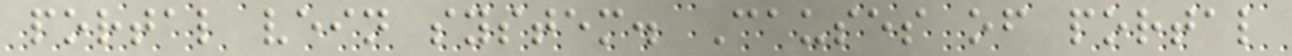portal vein system. Causes of portal
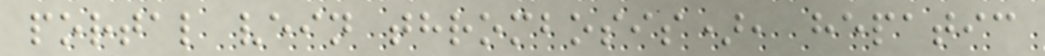portal vein thrombosis), hepatic
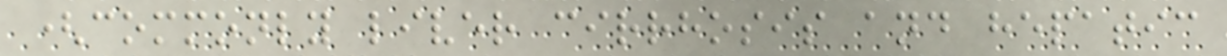(commonly liver cirrhosis and hepatic
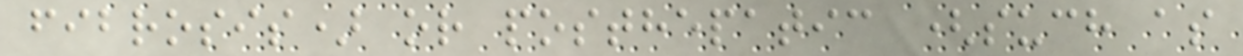fibrosis) or posthepatic (such as
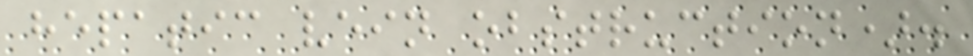hepatic vein obstruction).
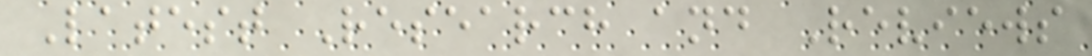Latest Research and Reviews
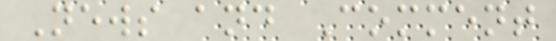News and Comment
